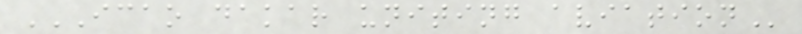ICAO DAKAR UNITING AVIATION
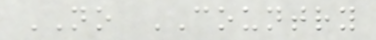NO COUNTRY
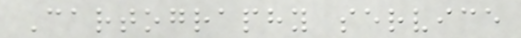Cartography service
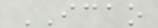ICAO
